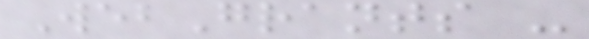WebGrants -
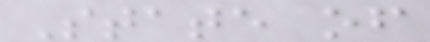State of
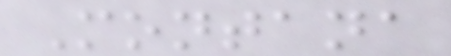Montana
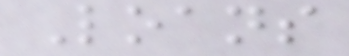Loans
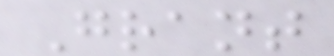Grant
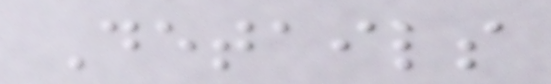Details
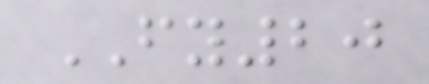FY20
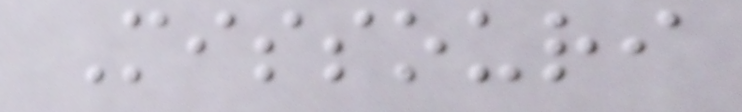Missouri
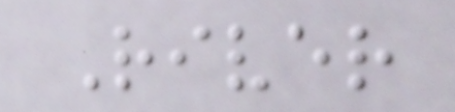River
